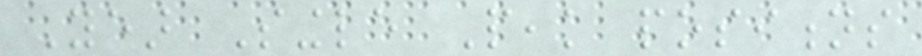Year Single Peak positions
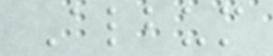Album
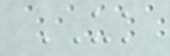UK
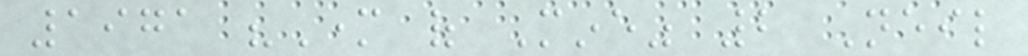1971 "Mother of Mine" 2 Neil
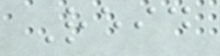Reid
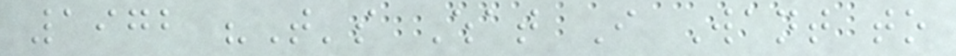1972 "That's What I Want to
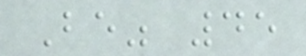Be" 45
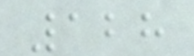128
